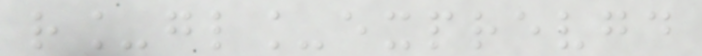r_gl_exprevgd
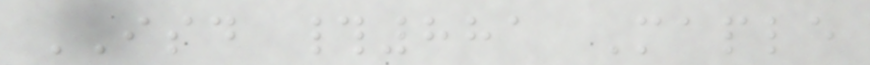ISD #881 Maple
